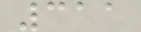311
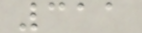311
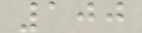100
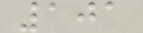101
